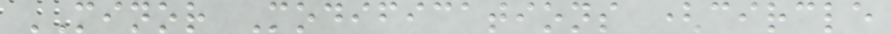MINOR Modifications (circle
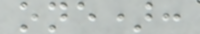one):
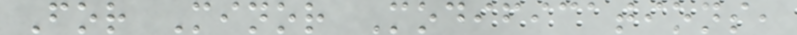For Minor Modifications,
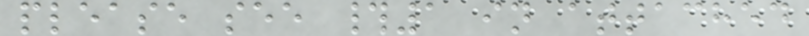please see #1 in attached
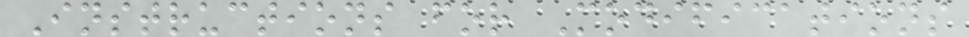Instructions for Modifications
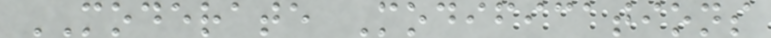MODERATE Modifications
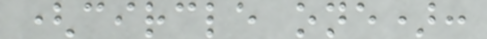(circle one):
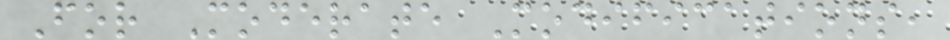For Moderate Modifications,
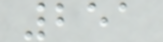251
